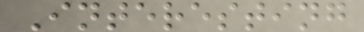Interesting
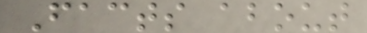Facts about
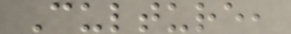Culture,
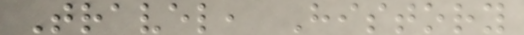Travel, History
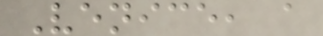Venice, a
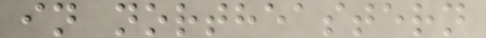in northeastern
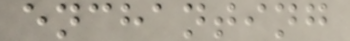enchanting
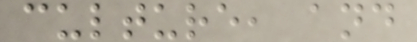culture, and
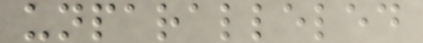unparalleled
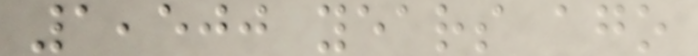1,500 years ago
